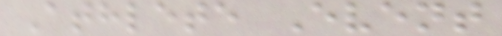Athlete Event
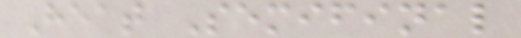Heat Semifinal
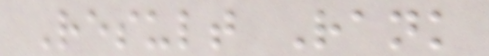Result Rank
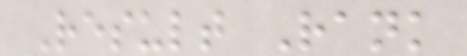Result Rank
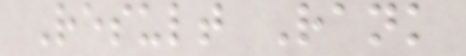Result Rank
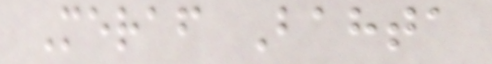Meraf Bahta
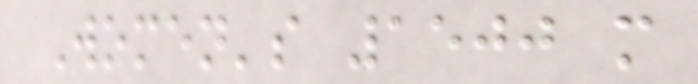Women's 1500 m
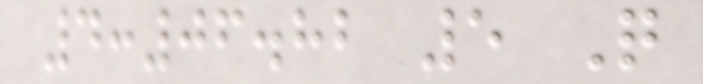4:06.82 5 Q
